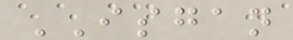ISGAN
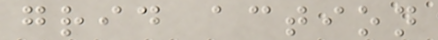grid action
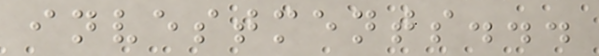investments...
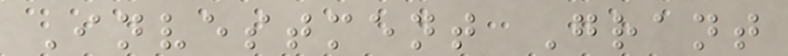Investment Grant
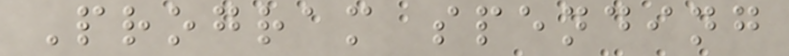Program spending
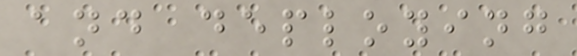and deploying
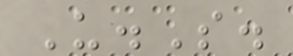U.S.
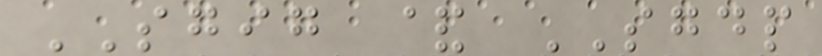SGIG & SGDP
